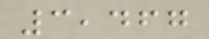3,467
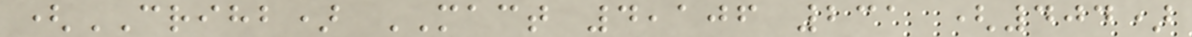(CRIHB) MACT 4,106 231 (404)
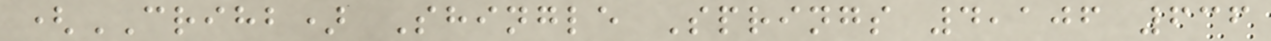(CRIHB) Shingle Springs 4,106 636
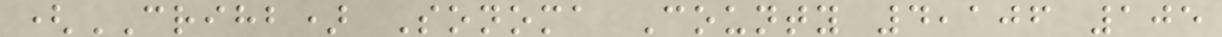(CRIHB) Sonoma County 4,106 105
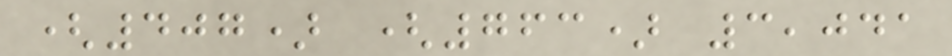(407) (763) 3,041
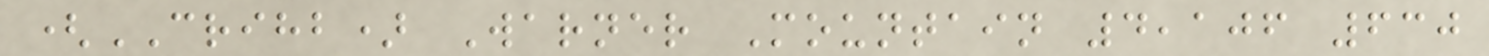(CRIHB) Warner Mountain 4,106 630
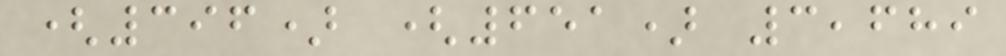(396) (651) 3,689
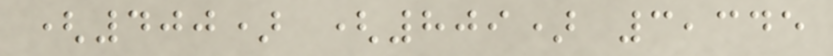(400) (809) 3,345
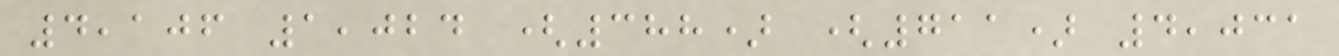4,106 1,024 (388) (711) 4,031
